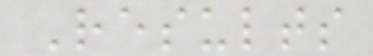Results
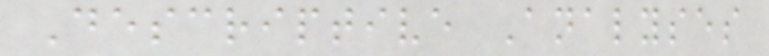Descriptive Analyses
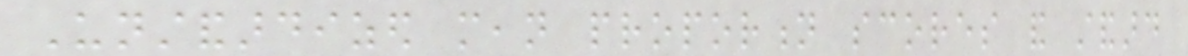Unstandardized mean proportion scores and standard
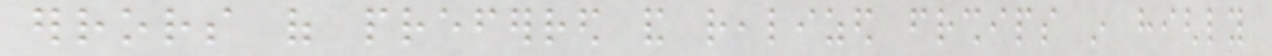errors of preferred and realized friendships in highly
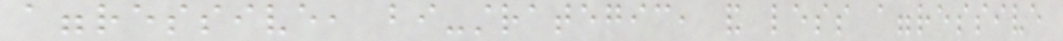aggressive, bi-strategic, and less aggressive
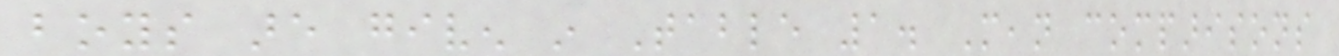boys are given in Table 1. Mean comparisons
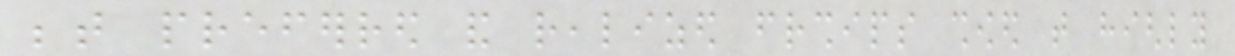between preferred and realized friendships showed that highly
